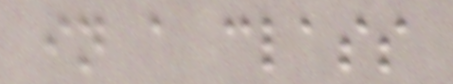in a class
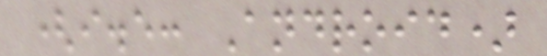(i.e: Android)
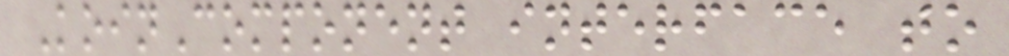KoinComponent interface to
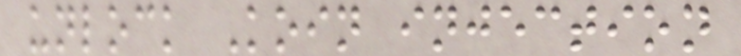unlock Koin injection
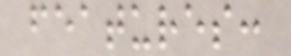features:
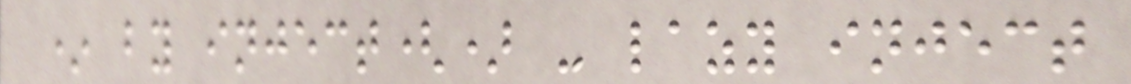* by inject() - lazy inject
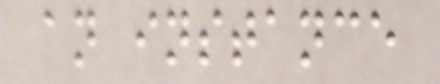an instance
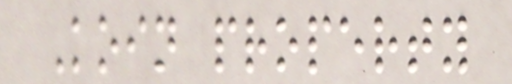Koin property
